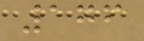176
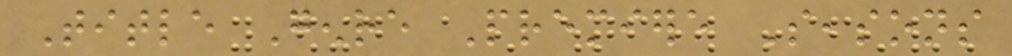Title Genre Premiere Seasons
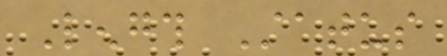Length Status
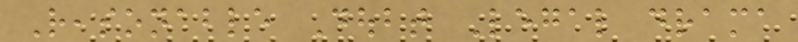Reasonable Doubt Legal drama
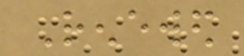Renewed
